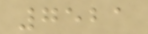7521
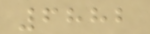6882
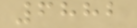6882
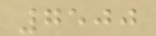7500
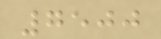7500
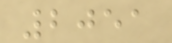2051
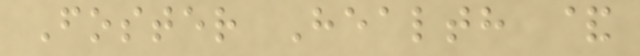Foster Health &
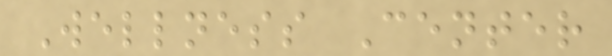Wellness Center
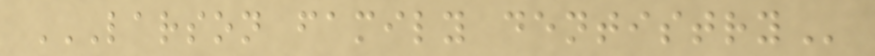LARSON FAMILY DENTISTRY
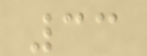33
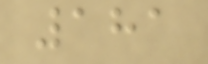181
